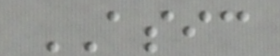ASIC
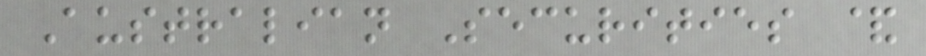Australian Securities &
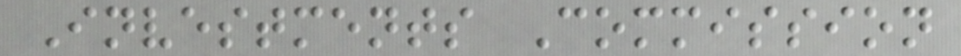Investments Commission
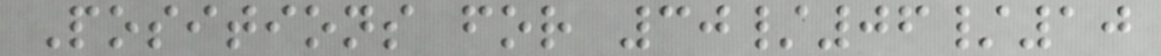Positions for 30/06/10
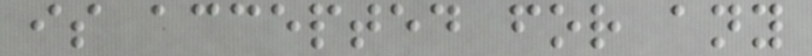is accepted for any
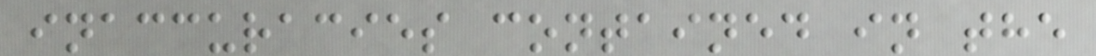inaccuracies contained in the
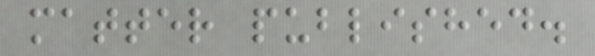matter published.
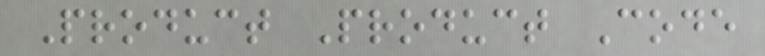Product Product Code
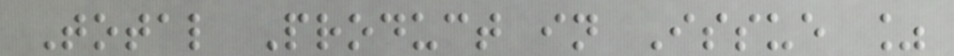Total Product in Issue %
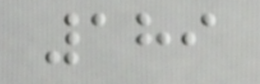189
